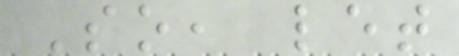So, let
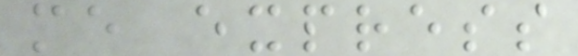me express
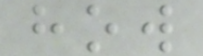how
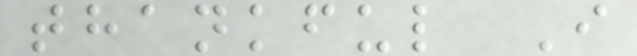thankful I
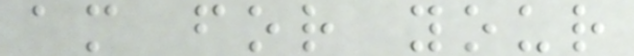am for your
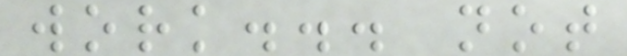work... not
